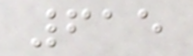615
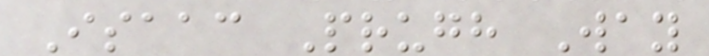Isaac Prugh Way
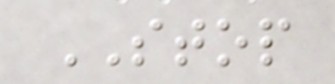STOP
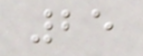25
